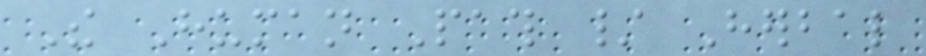The Human Path / Herbal
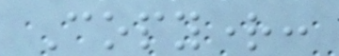Copyright:
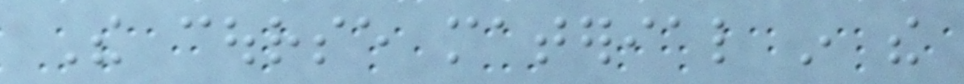The course material in the
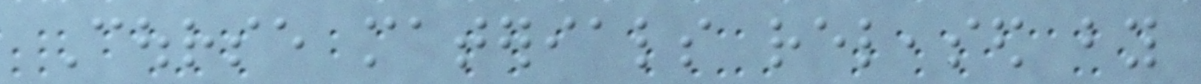Course materials released by
